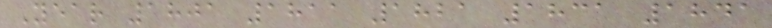Year 1801 1811 1821 1831 1841
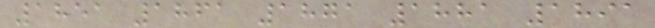1851 1861 1871 1881 1891
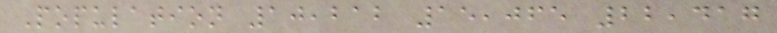Population 10,212 15,065 22,417
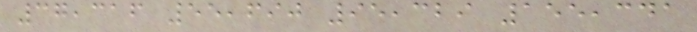37,316 55,690 95,329 155,341
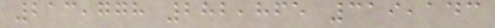213,778 282,865 319,143
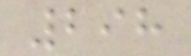298
